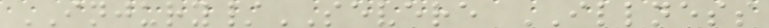INJURY/SEVERE ILLNESS
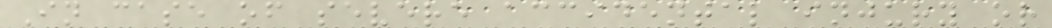In case of severe accidental injury or
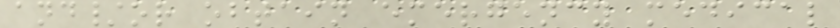and/or obtain emergency medical
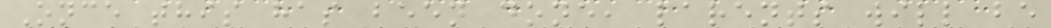Once this has been done, parents will be
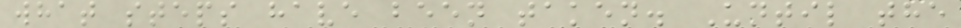what steps have been taken. Until the
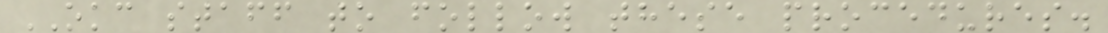OKC staff to follow these procedures.
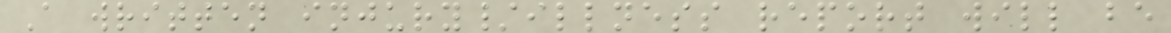A written injury/illness report will be
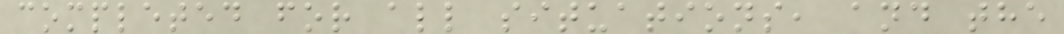completed for all situations, and the
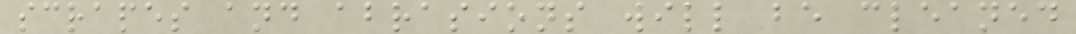scrapes and abrasions will be cleaned
